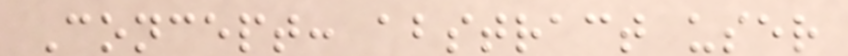Concept: abstract user
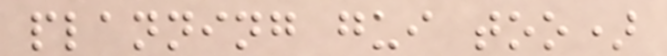planning gui too)
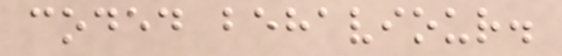coded behaviour.
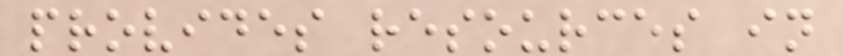provides resources in
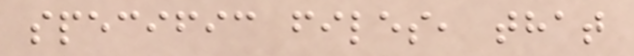specific files, that
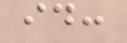id:
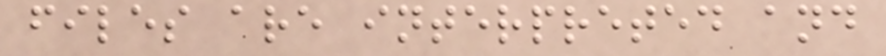files are interpreted and
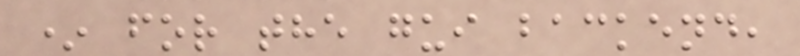* for the gui backend,
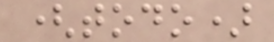(todo)
